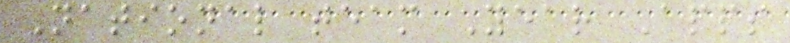National team Year Apps
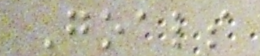Goals
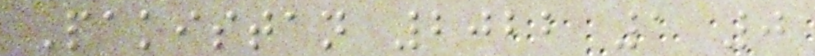Pakistan 2022 1 0
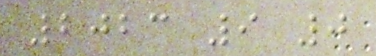2023 9 0
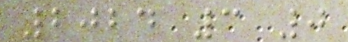2024 3 0
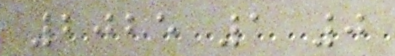2025 1 0
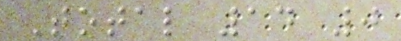Total 14 0
